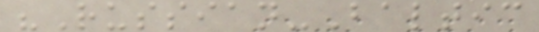"Russian-Baltic
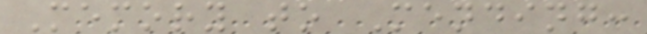Memory to Mending:
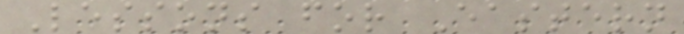Lessons for Eastern
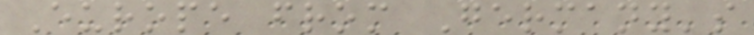Europe from Germany's
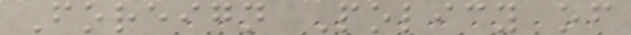Foreign Policy of
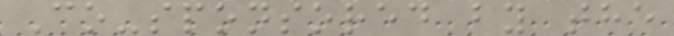Co-sponsored by the
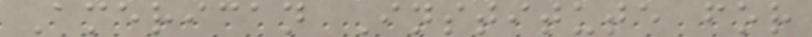American Institute for
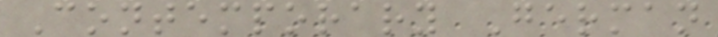Contemporary German
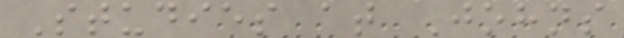Studies at Johns
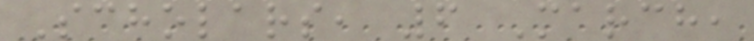Scholars, 6 March,
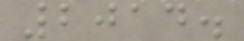2014.
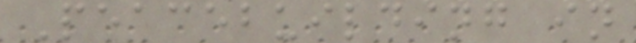Peacebuilding in
